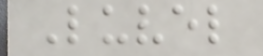Luvel
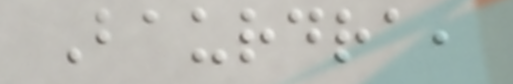Baurdra,
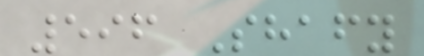596 Shafy
